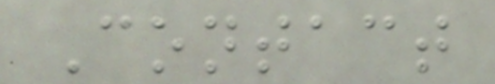Contact
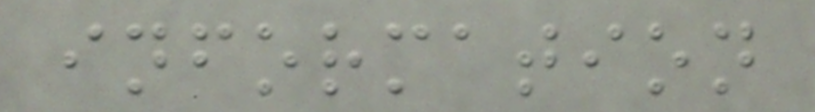information
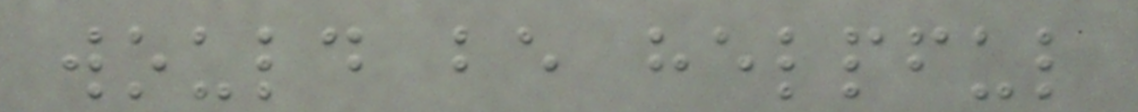would be helpful
